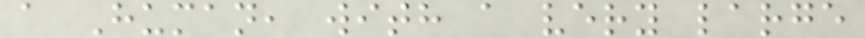a Human, with a very large
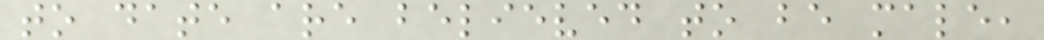to date are believed to be male,
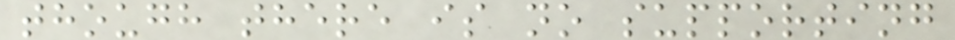though there is no supporting
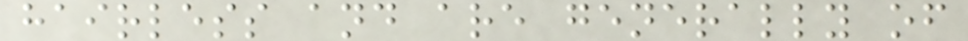hairless and are generally of
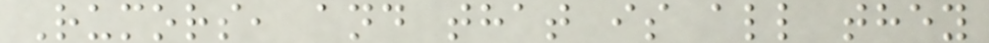Rumors, and that is all they
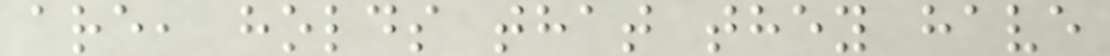are, holds that they have
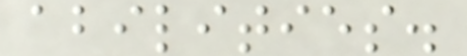abilities.
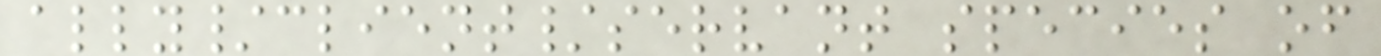ally/client/servant species of
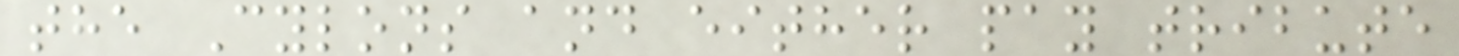the Cylons and either pay tribute
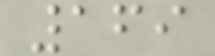169
